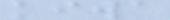kiwa
